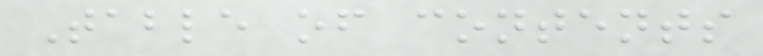Table of contents
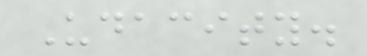Udacity.
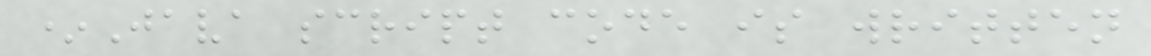*Java script code is written
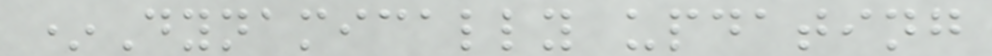*Dynamically updating
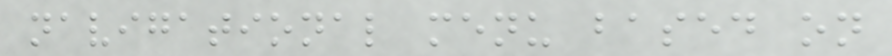navigational menu based on
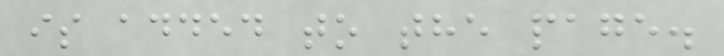is added to the page.
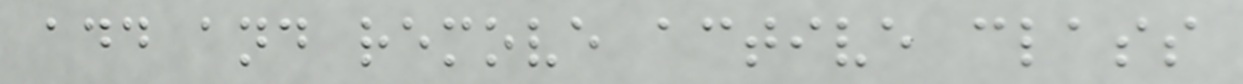add and remove active class
